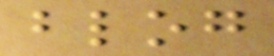blog
